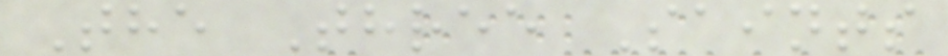The Three Saints
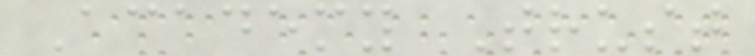Academy Trust
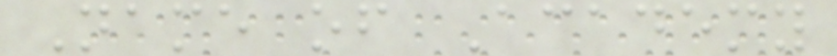Name of Academy
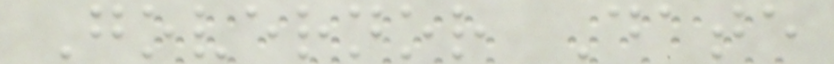Governor Date
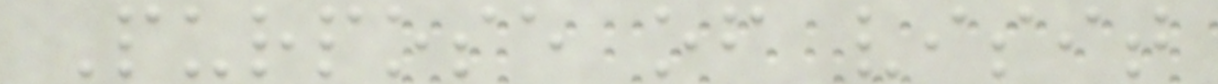Purpose of visit
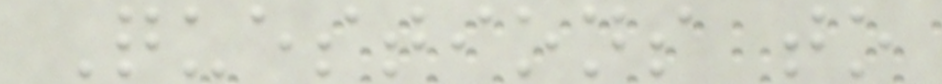Questions to
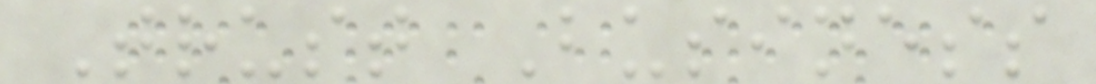Trust Business
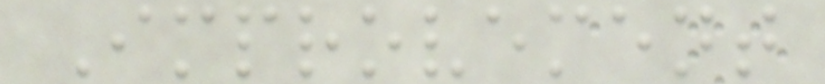Improvement
